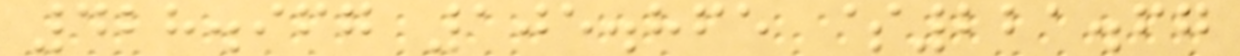428.967 105.865 $221.67
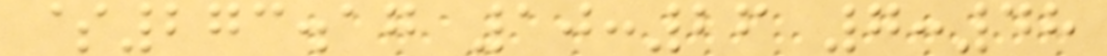$273.17 10:26 7:48
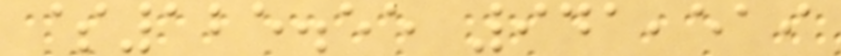$125.55 941,519
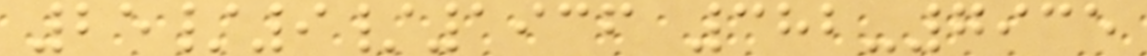25/9/1936 382-7935
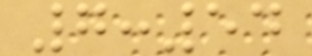7:54
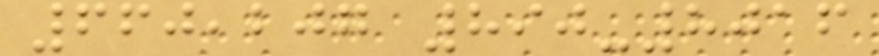660,207 890-8016
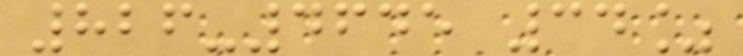826-4645 34%
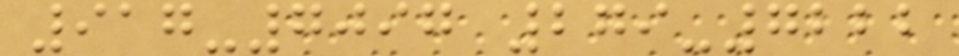917-7097 279-7222
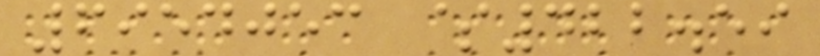6954053 $422.59
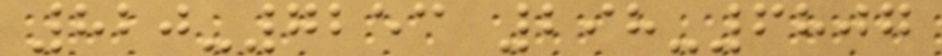820-7253 298-6807
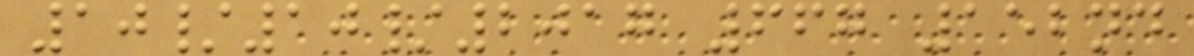10/10/2017 667 152nd
